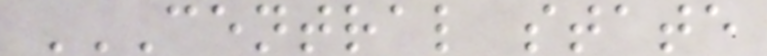CENTRAL STATE
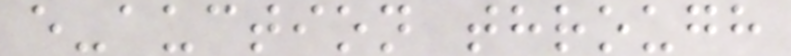e-auction through
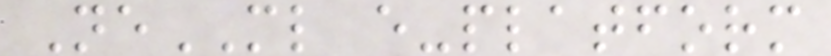NeML e-platform
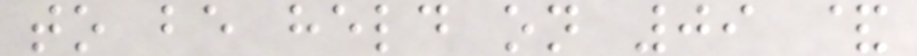to be held on 09 &
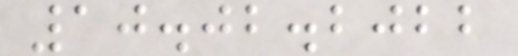10.02.2022
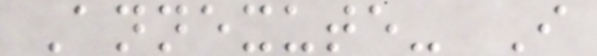Annexute- I
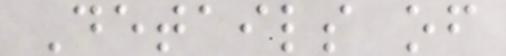Details of
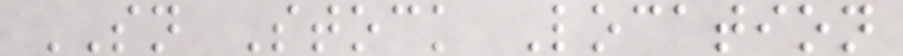SN Stock Location
